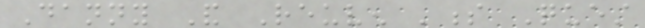Danny And Reuven 's Quest
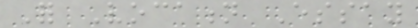For Vocation Essay
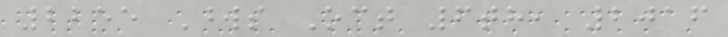2255 Words Oct 6th, 2016
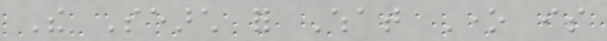The Search for What One is
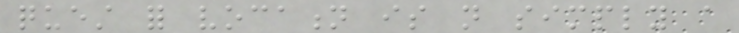quest for vocation is not simply a
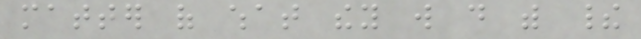matter of what they will do with their
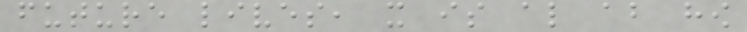future lives, it is also about how
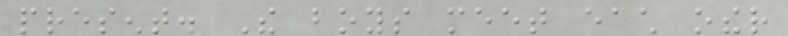present. The boys meet each other
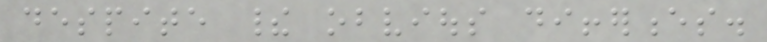despite their obvious differences.
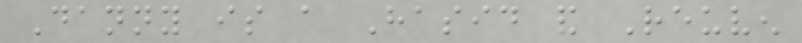Danny is a Hasid and Reuven
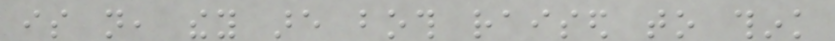is not, they are both raised to think
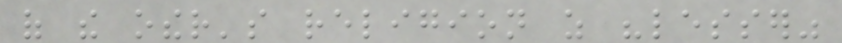of the other's religion as "lesser"
